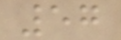57
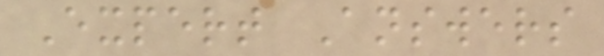Expert Answers
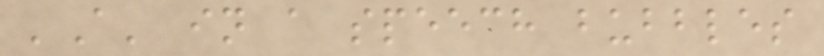'A' in a speech bubbles
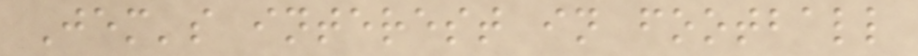Jem's interest in football
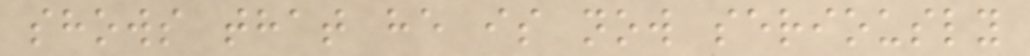shows that he is now seriously
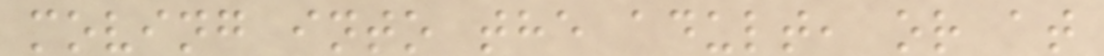moving into the adult, or at
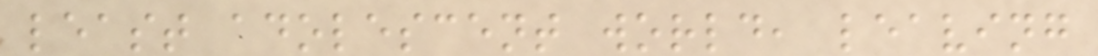least adolescent world, leaving
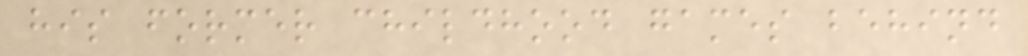his former childhood games behind
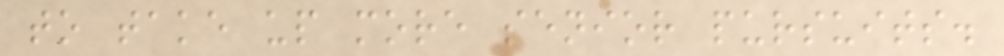to take up more senior pursuits.
